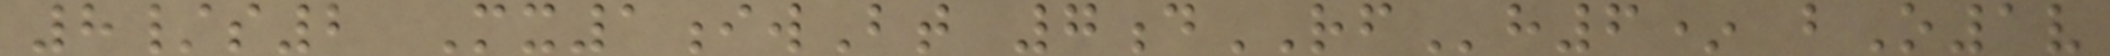8/s2 Mx1iwBt 7dRFh6* bO1v
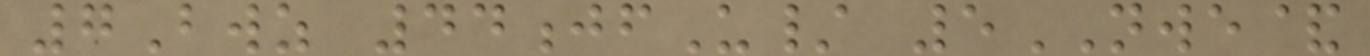7Bwz 44jfU/ 5NWE&
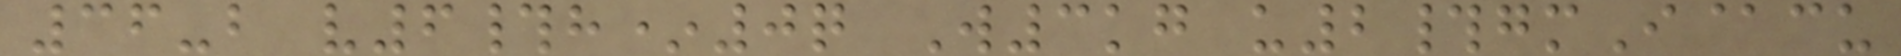36-b v6#h*0q W3kg u2#gmI@cu
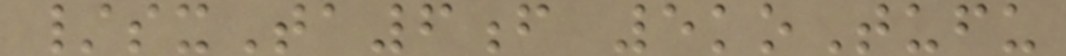/sxTa6f 5koTufu
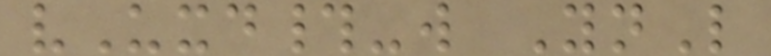vUxd#-w YnL
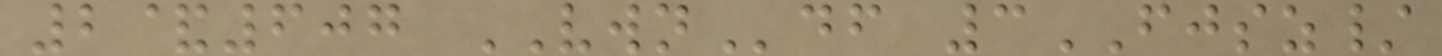2&607 VWNdf 3FJSZ/
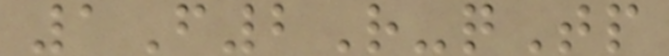1F2R-qTp
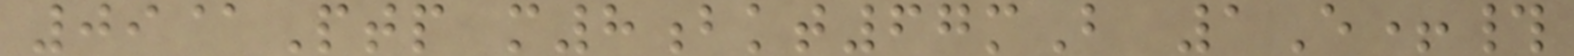09@Ptp m8bkt67mB 1E+#
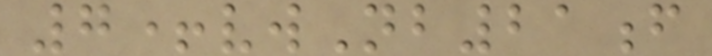7+vwNb21f
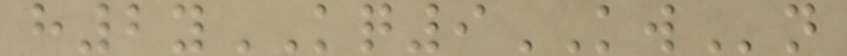h2yKQ9KWn
